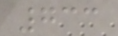733
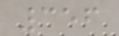356
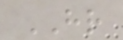HR
